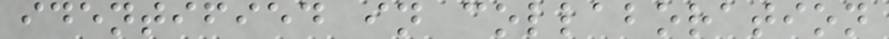identified in collaboration
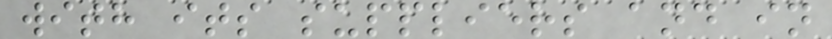with its suppliers and in
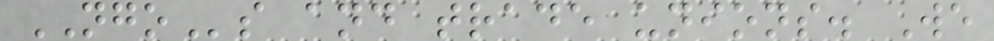NGOs and trade unions. We
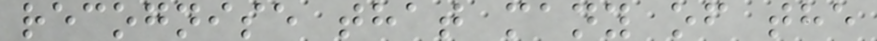recognise that many of the
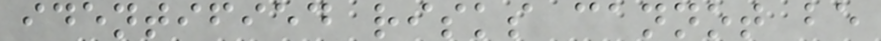identified risks cannot be
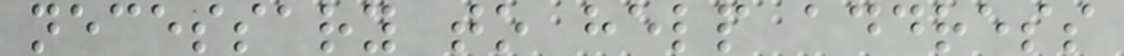necessary to help address
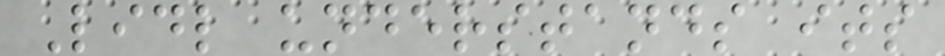Lidl understands its
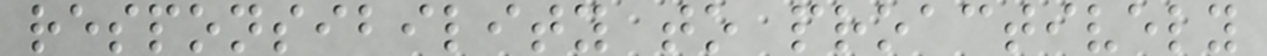responsibility to proactively
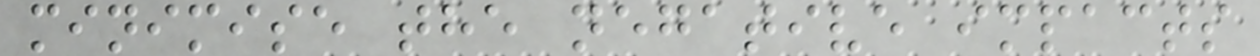minimise the negative impacts
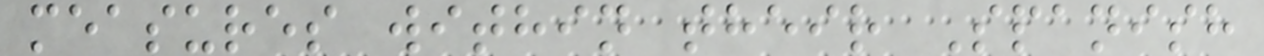measures within their Spanish
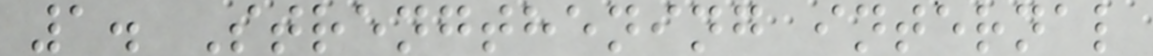1. Strengthening internal
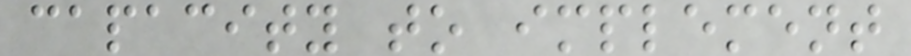capacity to implement
